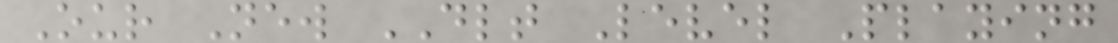Our New DLT Level Playing
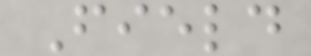Field
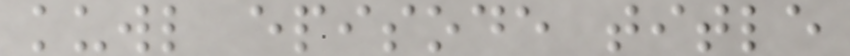kuwl episode title
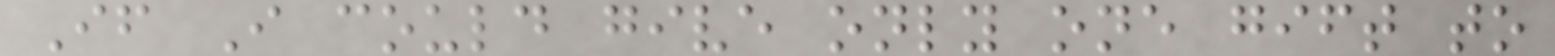If I could give only one gift to
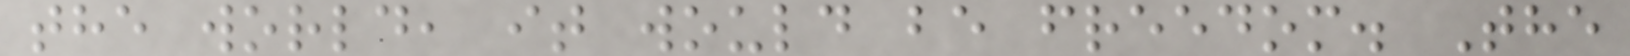the world, it would be freedom. The
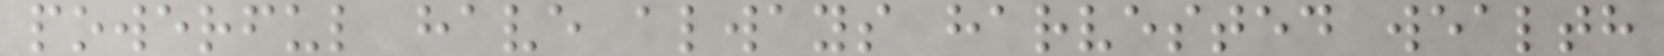powerful have always harvested wealth
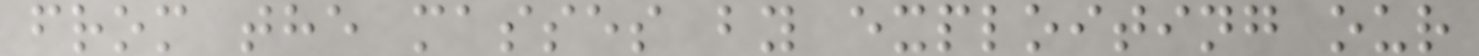from the masses by exploiting our
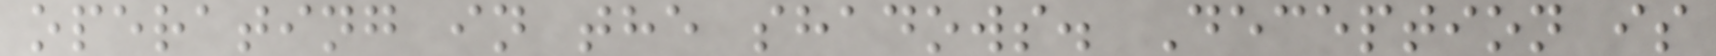operating in the shadows. Deception is
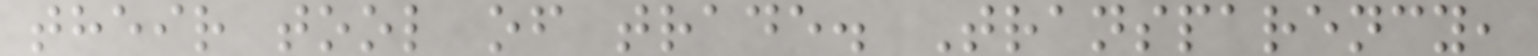their tool of trade. Transparency,
